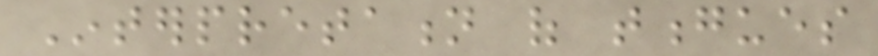Interpretation of tongues
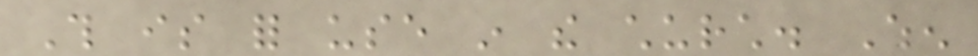This is for use in the church. When
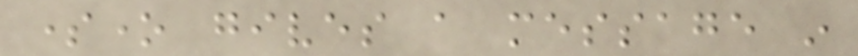someone gives a message in
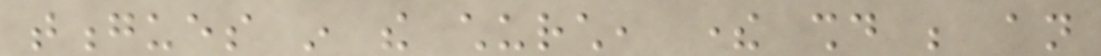tongues in the church, there should be an
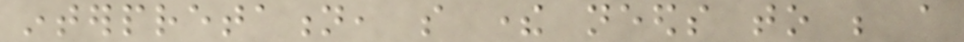interpretation, so there needs to be a
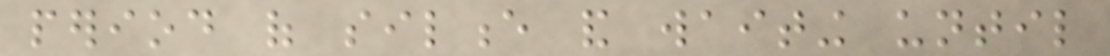period of silence and waiting until
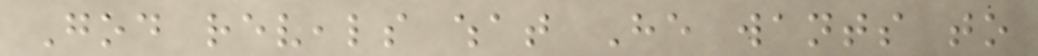God reveals what He wants to
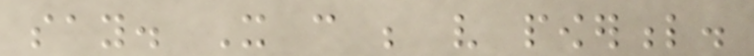say. It can be very powerful.
